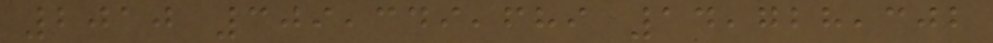2010 309,349,689 14,728,302
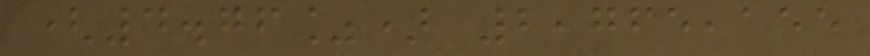(4.76%) 2,765,155
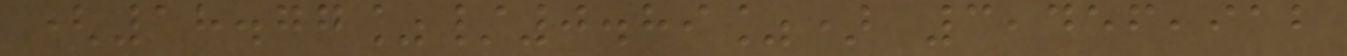(18.77%/0.89%) 3,456,912
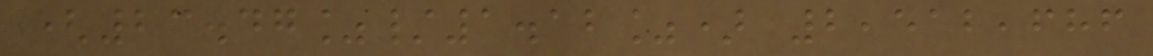(23.47%/1.12%) 2,512,686
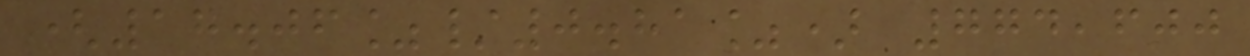(17.06%/0.81%) 774,600
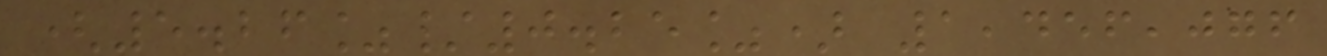(5.26%/0.25%) 1,456,076
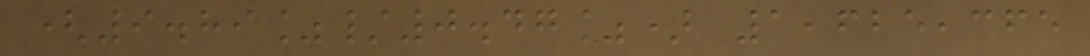(9.89%/0.47%) 1,625,365
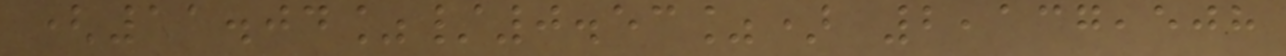(11.04%/0.53%) 2,137,508
